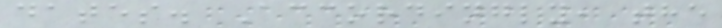dates. Accordingly, the
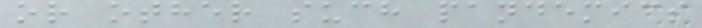or other such pandemics
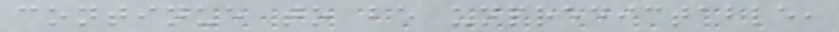continue to be unpredictable,
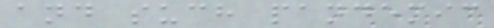and such pandemic
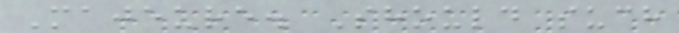Majeure. Should such
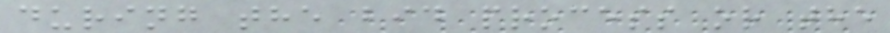during the bid process or the
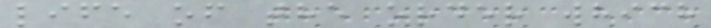life of the order which
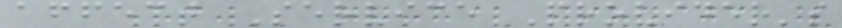affect Service Provider's
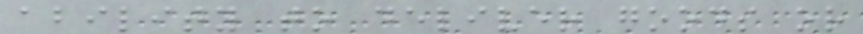ability to deliver goods or
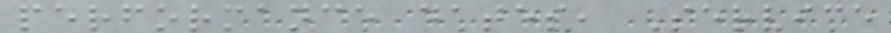performance dates, Service
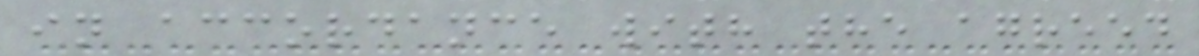in accordance with the agreed
